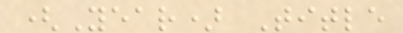(Year) Title
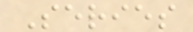Series
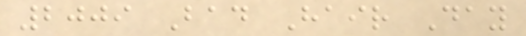2009 Bad Hair Day
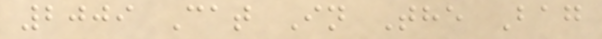2009 Cat In The Bag
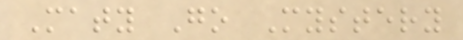Maty Go Mystery
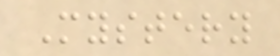Mystery
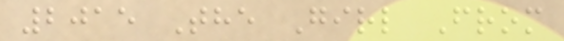2015 The Girl From
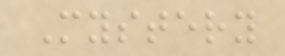Mystery
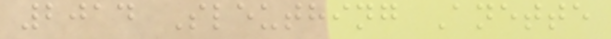2014 Sleuthing Anette
